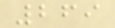269
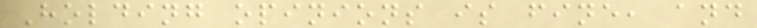Holding opinions is fine, and
